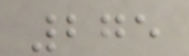275
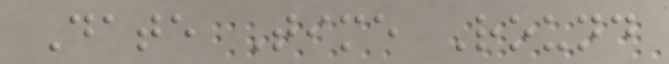Date Time Round
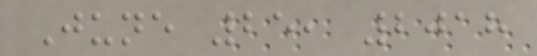June 25, 2018
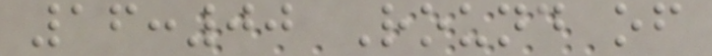16:00 Round of
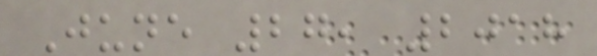June 27, 2018
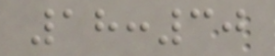18:30
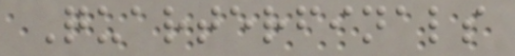Quarterfinals
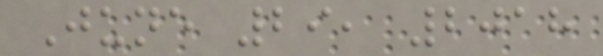June 29, 2018
